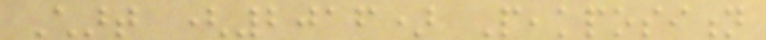Chart (2016) Peakposition
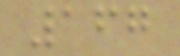167
